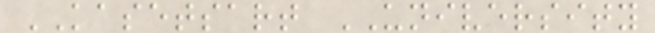KASETSART UNIVERSITY
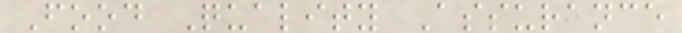Food Quality Assurance
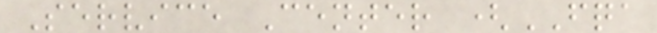Service Center (FQA
